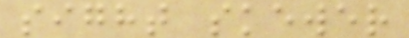sight skewer
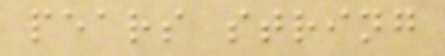pears string
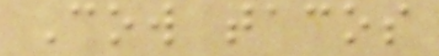Cow tacos
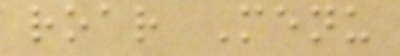roar Menu
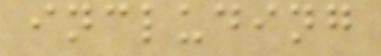including
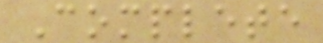Complete
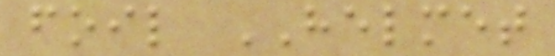foil HELMET
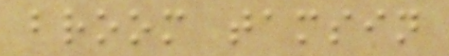broom tamsin
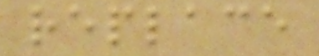replace
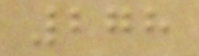278
